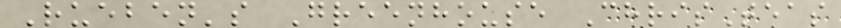Rueben's Greenhouse ChrisTeas
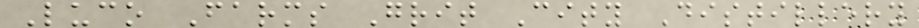Luco Farms Grit City Distillery
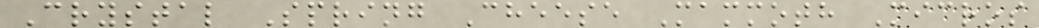Crystal Spring Cheese Mammoth Micros
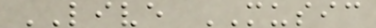LIVE MUSIC
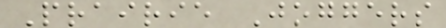Prairie Joggers
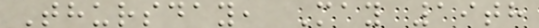Thursday, May 19th
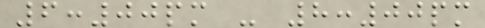6:00pm - 8:00pm
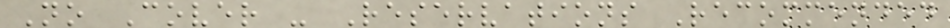No Cover - Reservations Recommended
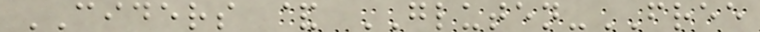CIDERS & GLUTEN-FREE
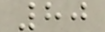80
